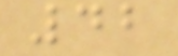42
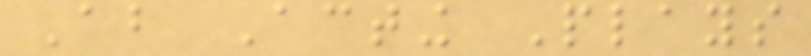About Acting Plays
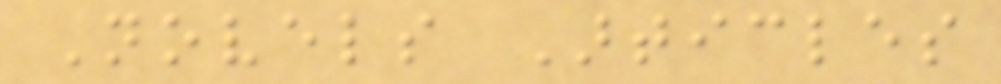Novels Articles
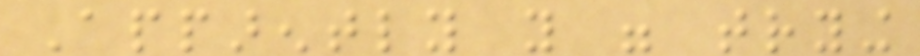Apparently you were trying
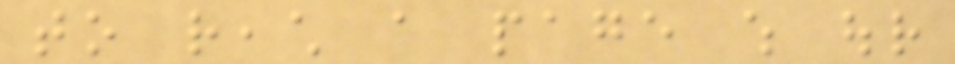to reach a page which our
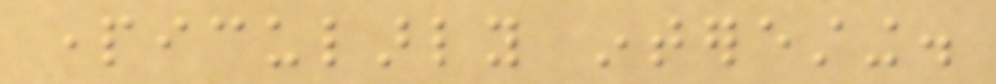particularly interesting.
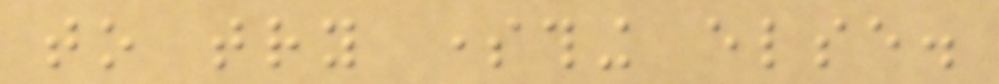to try something else.
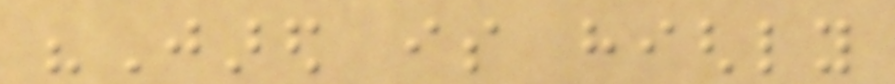"Jared is highly
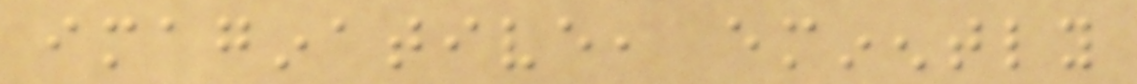imaginative, eminently
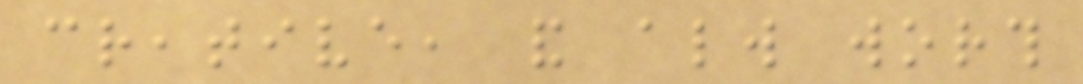creative, and always worth
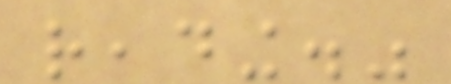reading."
